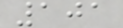101
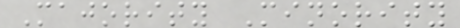Majority Minority
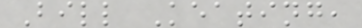Bill Keating,
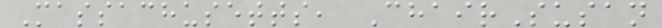Massachusetts, ChairSusan
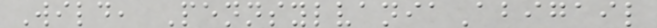Wild, PennsylvaniaAbigail
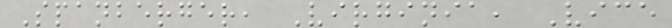Spanberger, Virginia, Vice
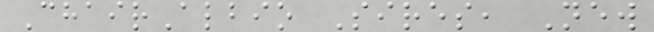ChairAlbio Sires, New
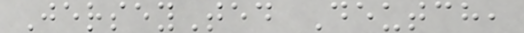JerseyTed Deutch,
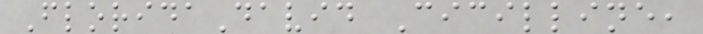FloridaDavid Cicilline,
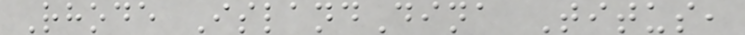Rhode IslandDina Titus,
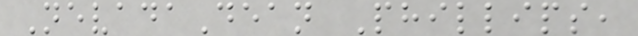NevadaDean Phillips,
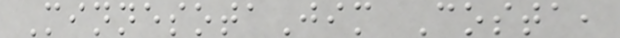MinnesotaJim Costa,
